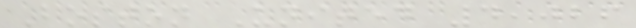Boston United 4,026
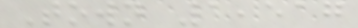Town 1,517
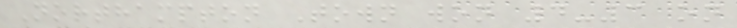Northampton Town won 4-3 on
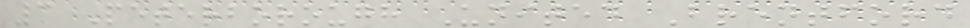3 Peterborough United Brentford
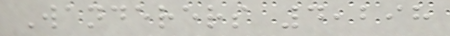Wanderers 4,298
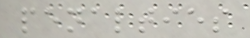penalties
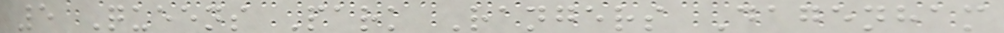5 Queens Park Rangers Dagenham
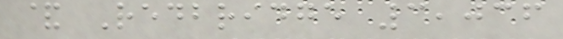& Redbridge 3,036
